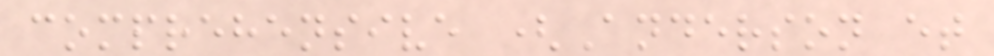comprehensive (Anderson et
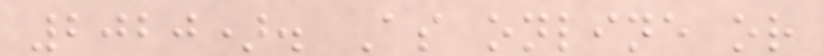2020). As online or
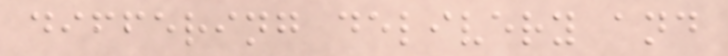differing delivery and
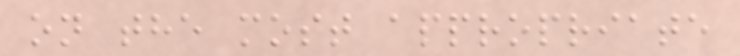on the most appropriate
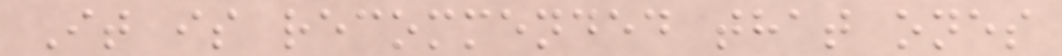It is recommended that ones
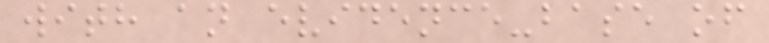with an evidence-base of
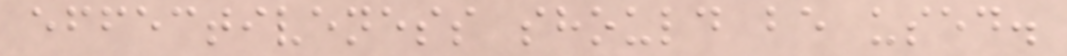effectiveness should be used.
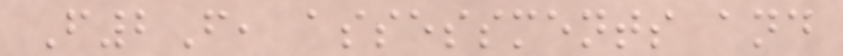F2F, assessments and
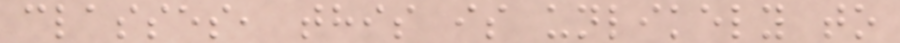classes, this is unlikely to
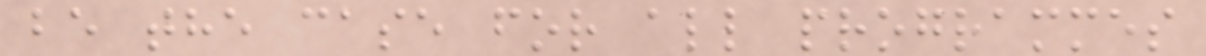be the case for all programmes
